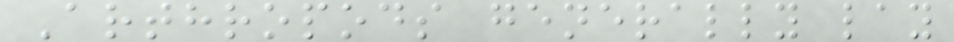Arthropods generally lay
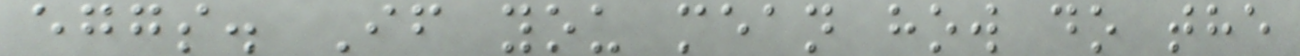eggs. If you mean how do the
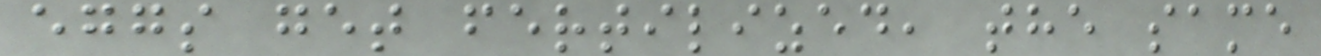eggs get fertilized, the same
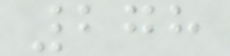278
